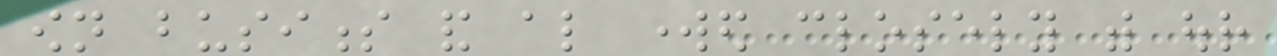own business and also worked closely with our
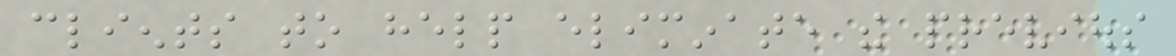clients to help eliminate the previous
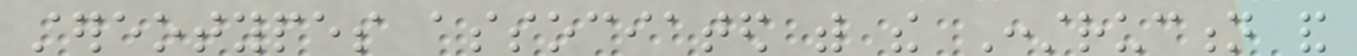stereotypes associated with the Construction and
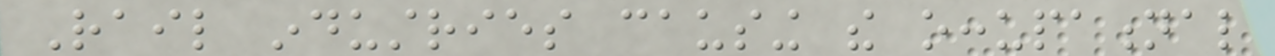Rail industries causing the occupational
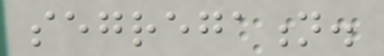segregation.
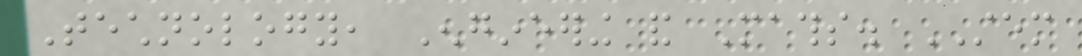Technology, Engineering and Maths. STEM
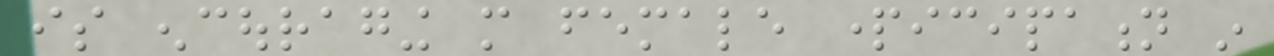is encouraging more female participation in
